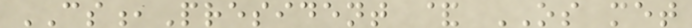CS,President & OS met
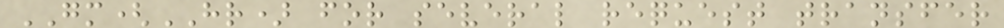GM(HR) for several request transfer
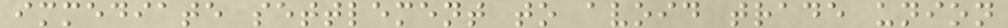immediate settlement to avoid trade union
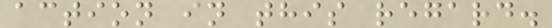action in this regard.
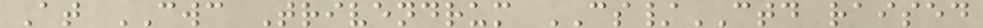At CWC Trivendrum CS/CTD raised
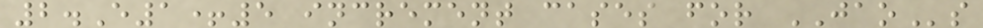2.E1+5 increment cases for JAOs
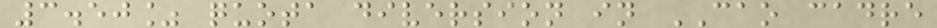3.50% quota diversion in CAO cadre
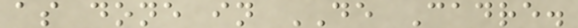as done in DE Cadre.
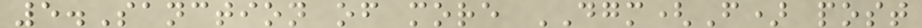5.Sanction of more DGM(F) post
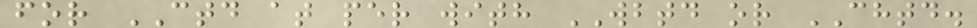for CTD at per with WBTD or CHTD.
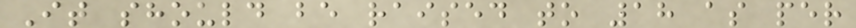It should be raised to 18 as per
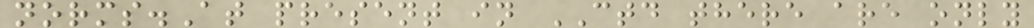norms.At present in CTD there are only
